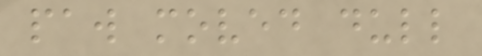paw moved dull
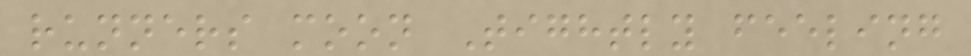runners moon Tightly feeling
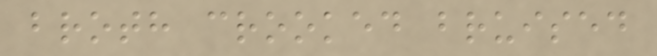broth crooked bruised
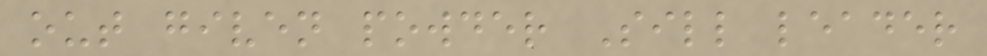out given powder Sill leader
